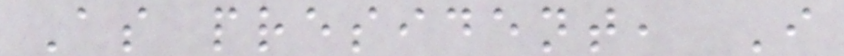As president, I
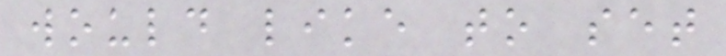would like to set
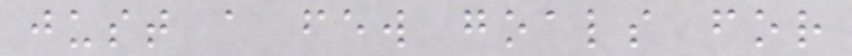just a few goals for
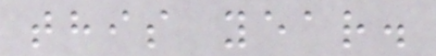this year.
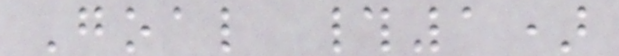Goal #1)
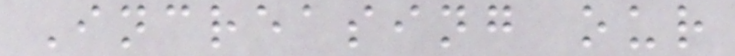Increasing our
